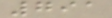791
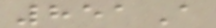851A
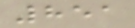851
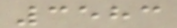3583
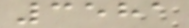3581
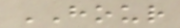HOUR
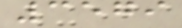3579
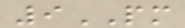9PM
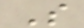S
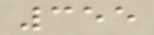355
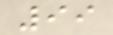99
